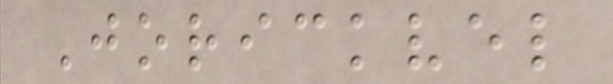Jorickvel
